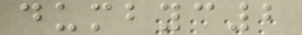dumbyc2
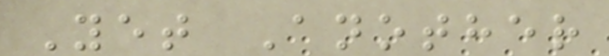Yet Another
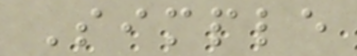Simple
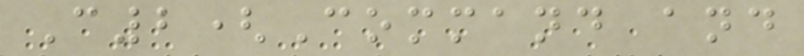C2(Command and
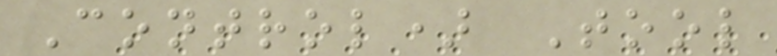Control) Tool
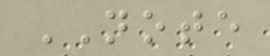NOTE
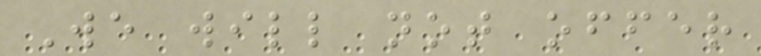We will not offer
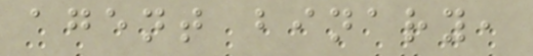agent binary,
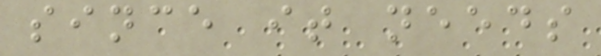since it needs
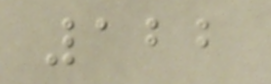122
